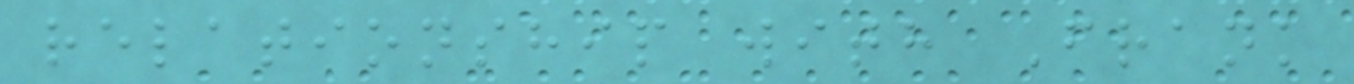relationship with Frank
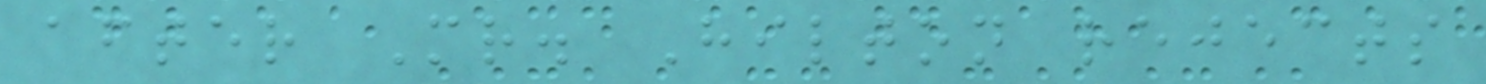after Mr. Hilton rejects
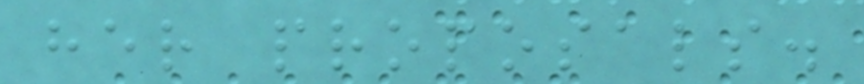her proposals.
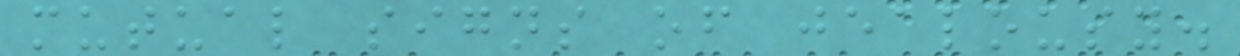mutual signs of jealousy.
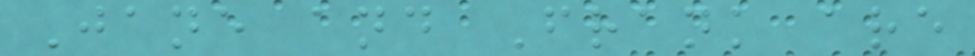Jane and Frank are
